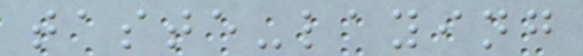taste-laying
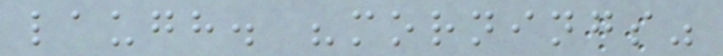laugh. "mornings"
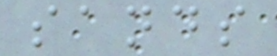sands
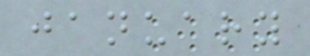january
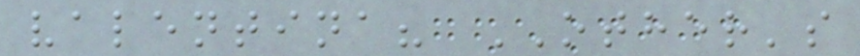valentina? OTHER's
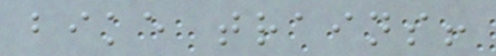bike trains!
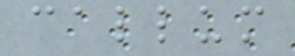callum
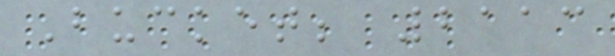Bucket; 2113
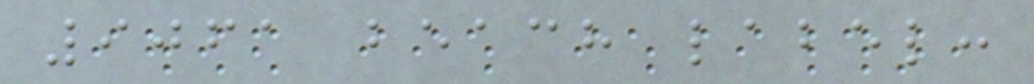9061 beach label:
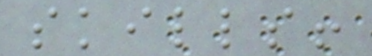skills!
